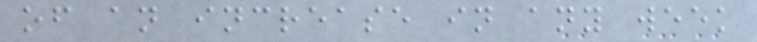of an increase in any week
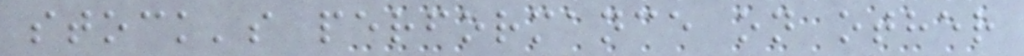stock's performance on other
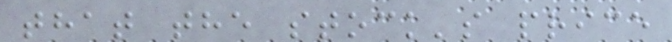that the stock's price
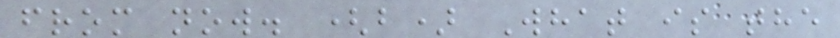from now. (b) What is the
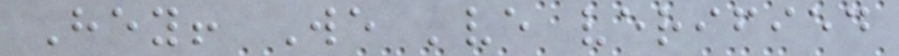Hey! We 've verified
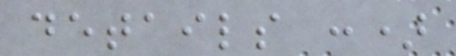details :)
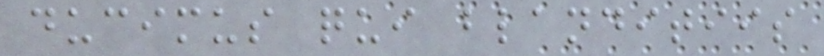ducimus qui blanditiis
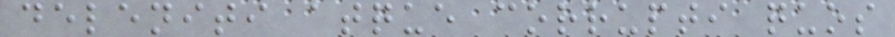deleniti atque corrupti quos
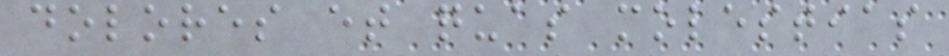dolores et quas molestias
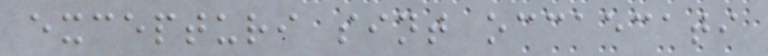excepturi sint occaecati
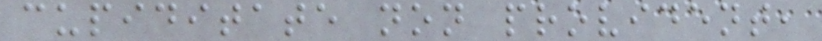cupiditate non provident,
